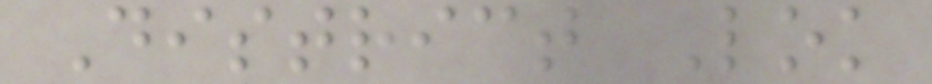District Lok
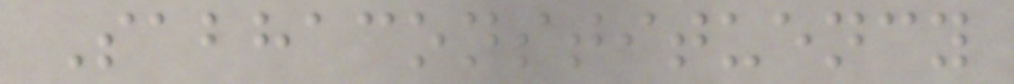Sabhaconstituency
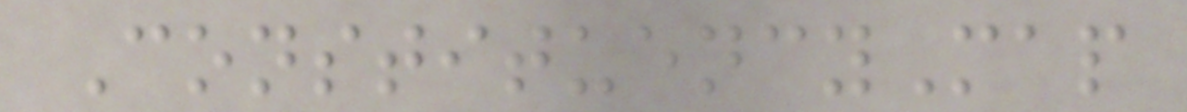ConstituencyMap
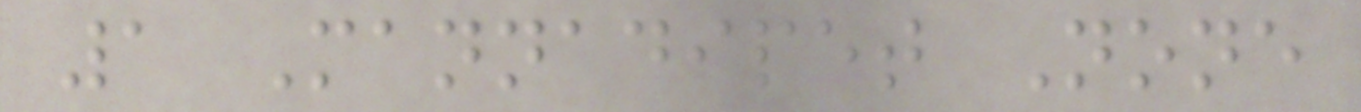1 Mannadipet None
